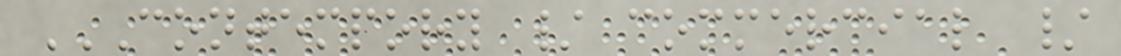CONTEMPORY / COMMERCIAL /
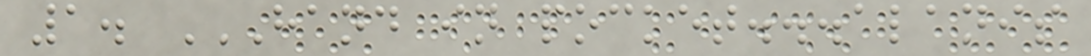1. HAND IN POCKET...ALANIS
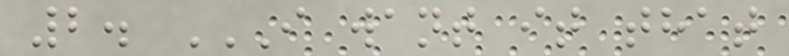2. I WANT IT THAT
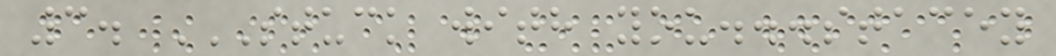3. STUCK WITH YOU...STACEY
